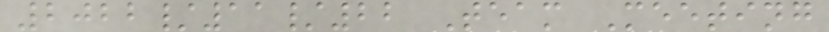2022/11/22 Team Meeting
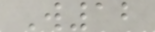W12
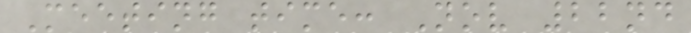Meeting time: Nov 22nd
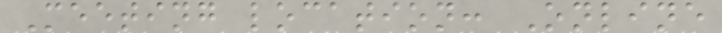Meeting location: Online
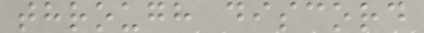through discord
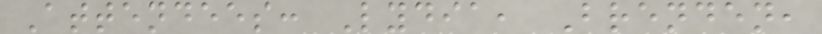Attendees: Lydia, Brenden,
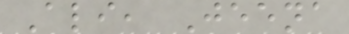Ali, Jeena
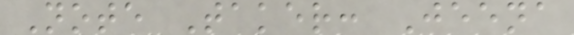Note Taker: Jeena
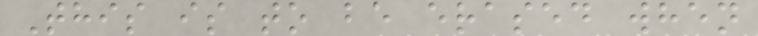This is to be erased when
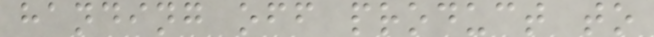handing off product to
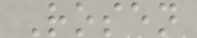Rosen
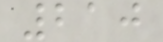210
